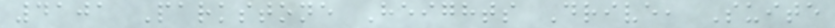4101 Parkstone Heights Drive, Suite
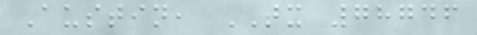Austin, TX 78746
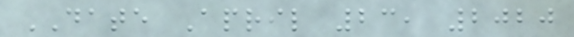DATE April 23, 2020
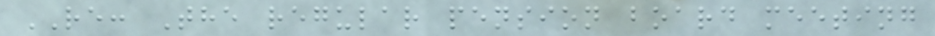RE: The regular pension board meeting
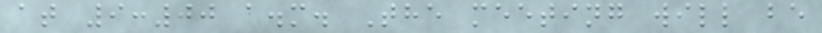at 9:00 a.m. The meeting will be
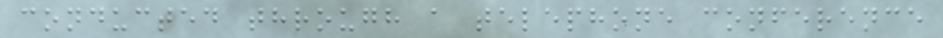conducted through a telephone conference
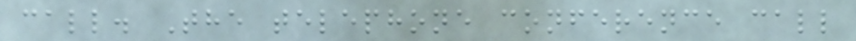call. The telephone conference call
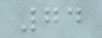74
